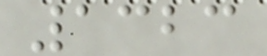1323
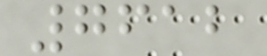7612
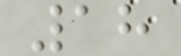18
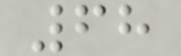68
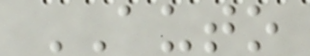AUTO
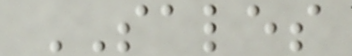SALES
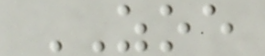ZOE
